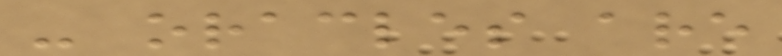- oracles are
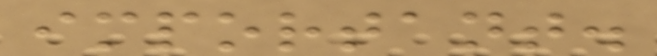important.
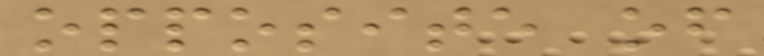opposite of
